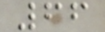66
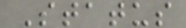Status
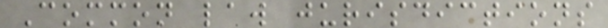Common law jurisdictions
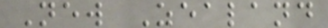New Zealand
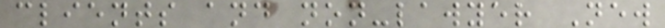clients and non-lawyer New
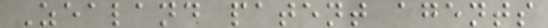Zealand patent agents
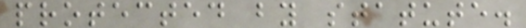protected by statute.
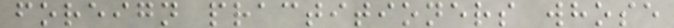foreign practitioners whose
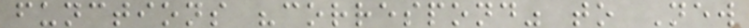functions "correspond" to New
